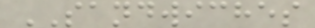SANDWICHES
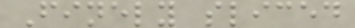Finely sliced
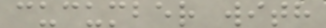cucumber with
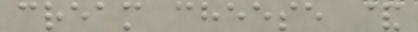cream cheese &
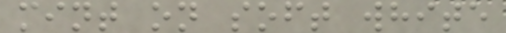mint on soft white
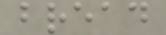bread
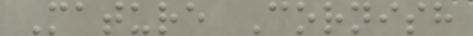Mature Cornish
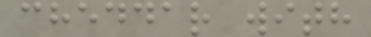cheddar with
